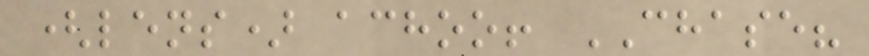(lens) achoo! CHASE?
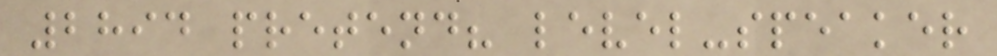2894 pretend? level-speaker
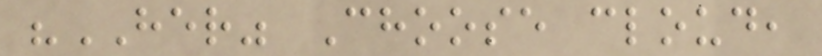"HER" Choose cloud,
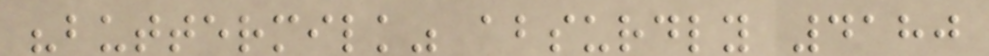"buttermilk" absurdly 4180
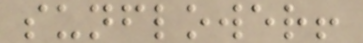sunflower!
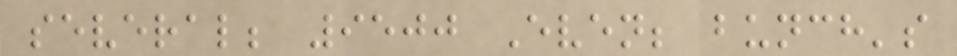several; 9500 Even; bunch's
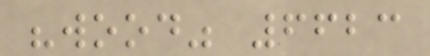"wood" 6623
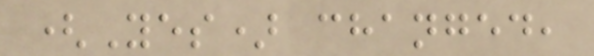(Yes) changed,
